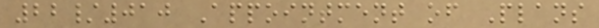22/010 Appointment of Plans
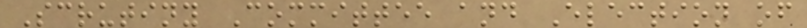Scrutiny Committee and Election of
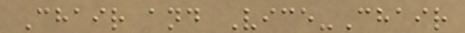Chair and Vice-Chair
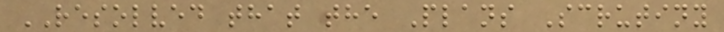RESOLVED that the Plans Scrutiny
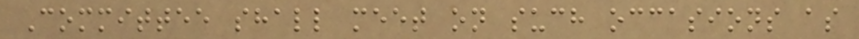Committee shall meet on such occasions as
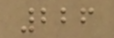226
